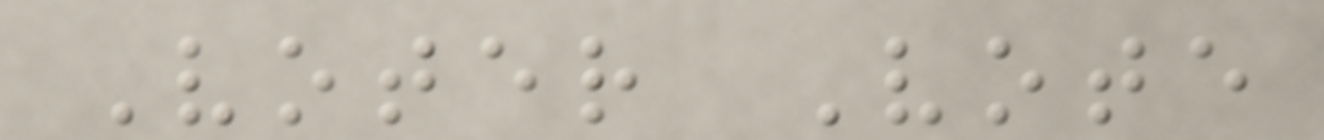Voter Vote
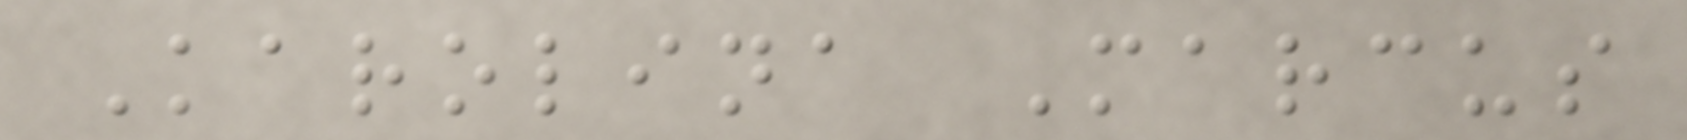Karolina Marcus
